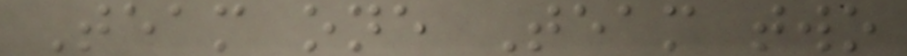Team one Team two
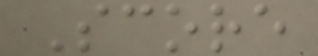Score
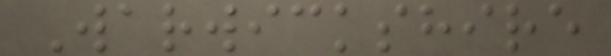Warwickshire
